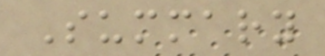Summary
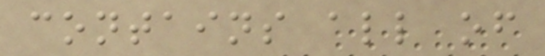contains all of
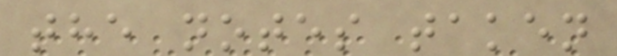the notes taken
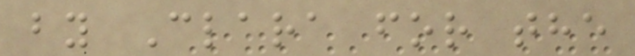by Clara for the
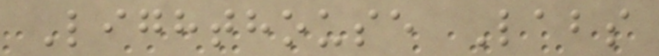Lighthouse Labs
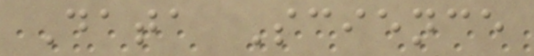Data Science
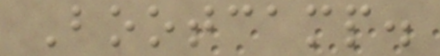Bootcamp.
